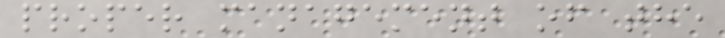proper management of the
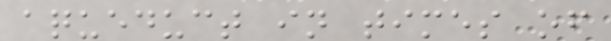aqueduct in times of
